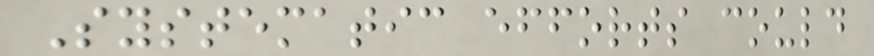Systematic efforts could
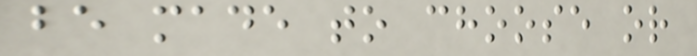be made to choose or
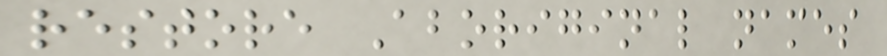restore Aboriginal names
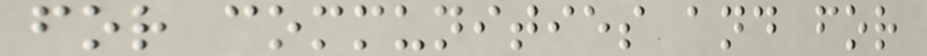for communities and for
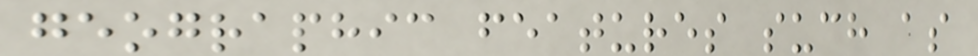geographic features such as
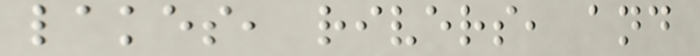lakes, rivers, and
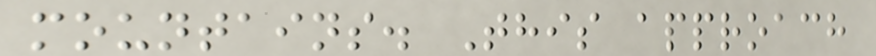mountains. This approach
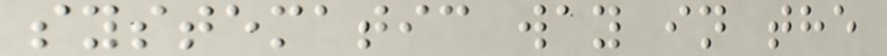systematic way in the
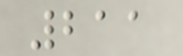211
